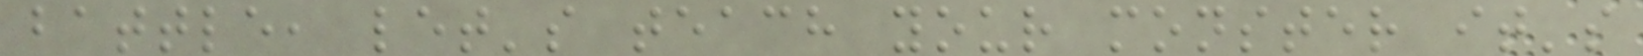battle, let's teach your monster it's
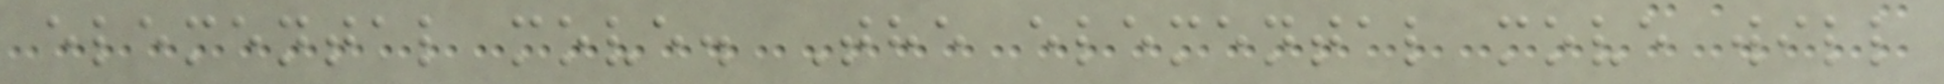elemental move. The elemental move will
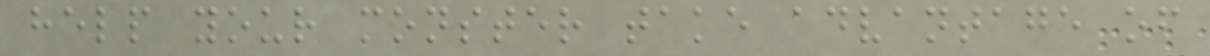help your monster take advantage of
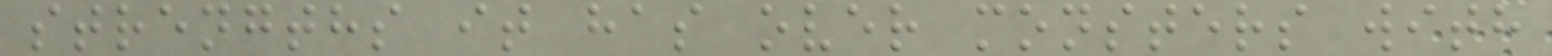strengths it has over monsters with
